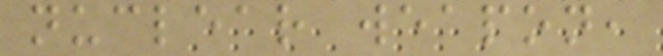nuclear weapon,
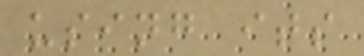using its
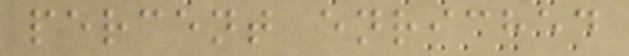percent enriched
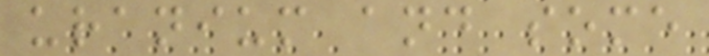uranium and some
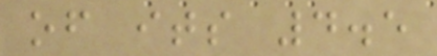of its 4.5
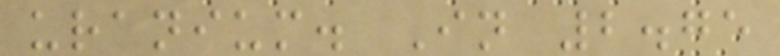uranium. In 2.75
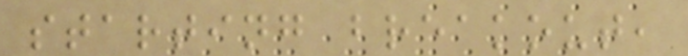starting breakout,
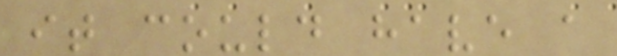it could have a
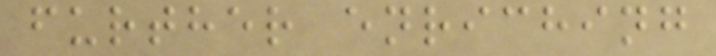further enriching
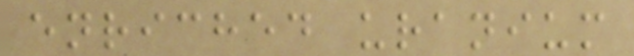enriched uranium
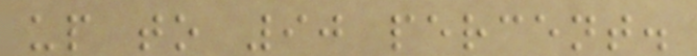up to 90 percent.
